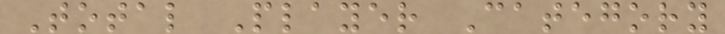Total Player Category
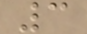3
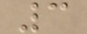3
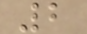2
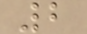2
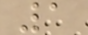1
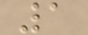1
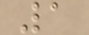1
